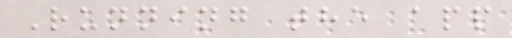Running the app
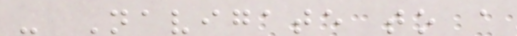- Navigate to a
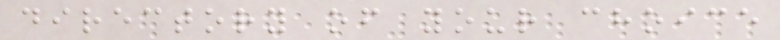directory of your choice
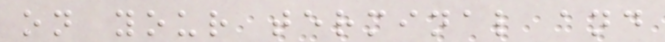on your terminal and
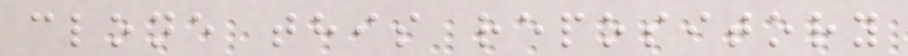clone this repository
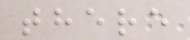there
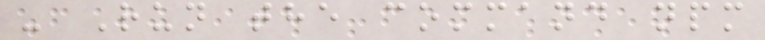- Run the command npm
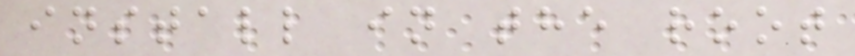install in the root
